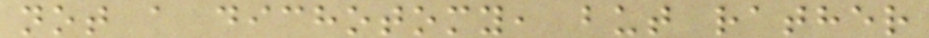not a dichotomy, but rather
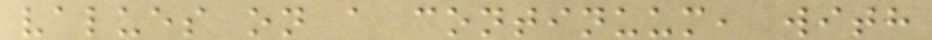values on a continuum, with
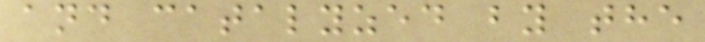and catalyzed by the
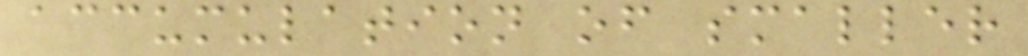accumulation of smaller
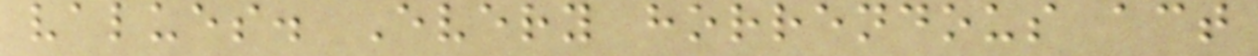values. Every horrendous act
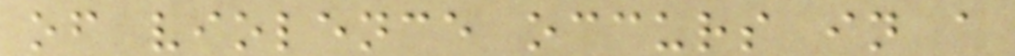of violence occurs in a
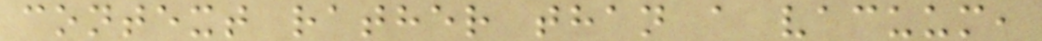context rather than a vacuum,
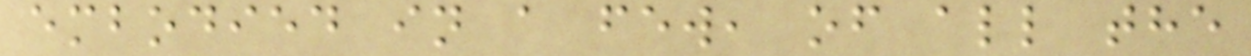embodied in a few, of all the
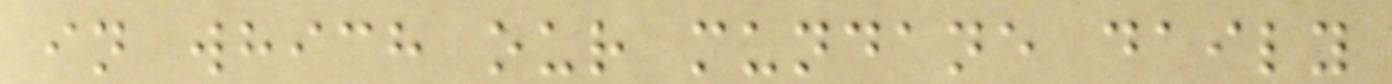in which our mundane daily
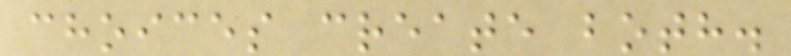choices create both.
